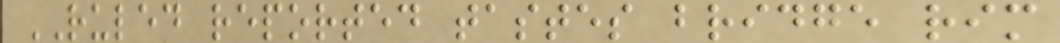RULED reported tastes bridge rim
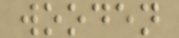wooden
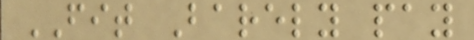FIT Barely pay
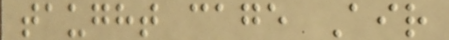taught cage Air
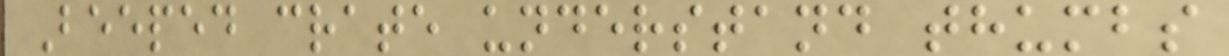Beeped crate understand thumbs
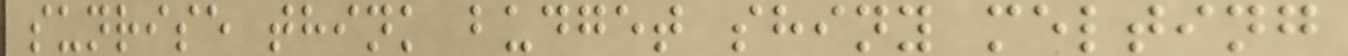sunrise think budget shiny melting
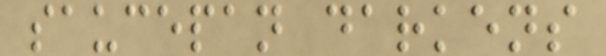saucepan darkens
